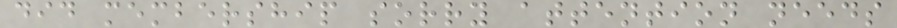did membership sorry attention needs
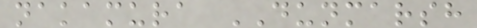nakamura DUNMARSH
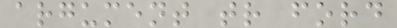argument tr ford
